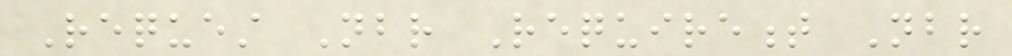Request Nbr Requirement Nbr
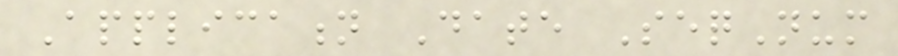Application Date SeqNum
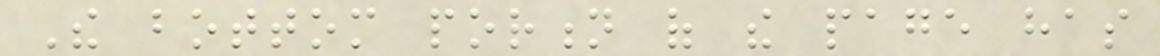The bottom portion of the page has
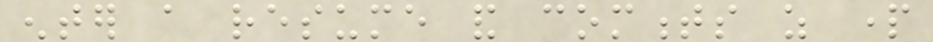enter a resume and comments as part
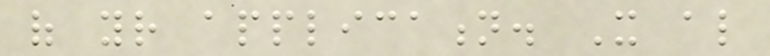of your application. It also
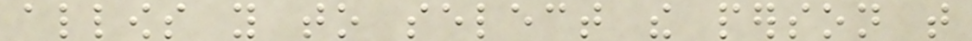allows you to select the person that
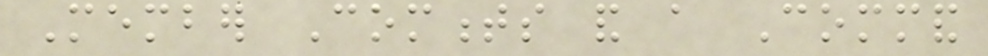Member Comments and a Command
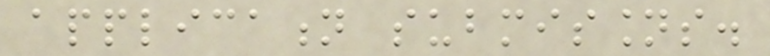application submissions.
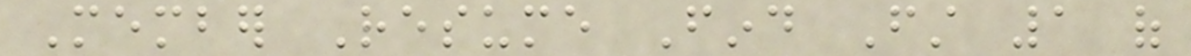Member Resume Find First 1 of
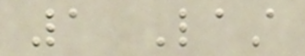1 Last
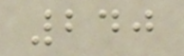240
